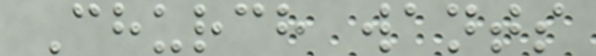Church wants
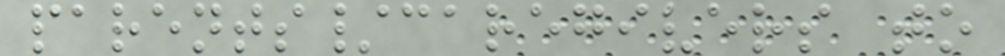parents/caregivers to
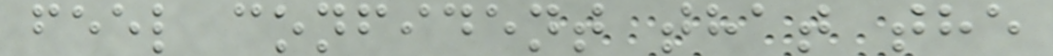feel confident that the
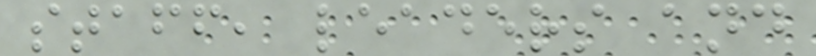staff, leaders and
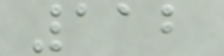112
